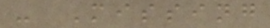- Missing
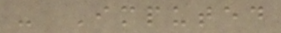- Imputed
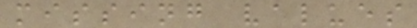missing values
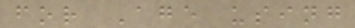for Age using
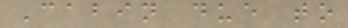Cabin due to
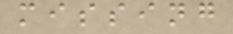missing
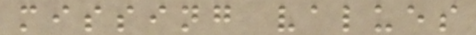missing values
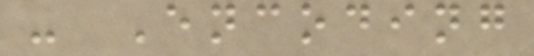- Encoding
